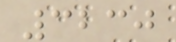3230
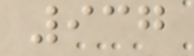937
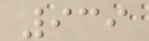939
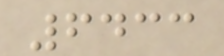6433
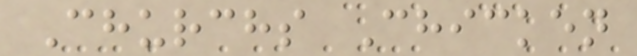Churchs Chicken
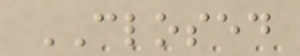CLOSED
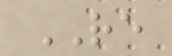RE
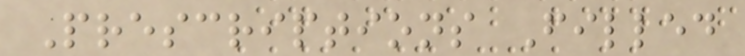Prescriptions Filled
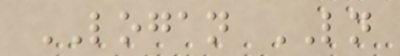LOGAN LN
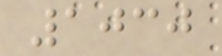1030
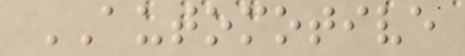AUTOMOTIVE
